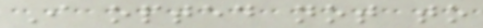I opted not to
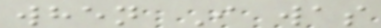when I was
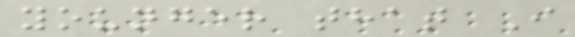younger that I
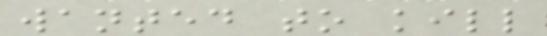wanted to kill
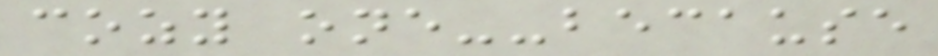cozy one--because
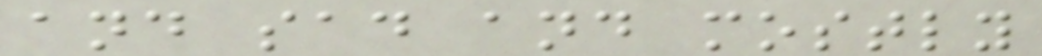and sad and mostly
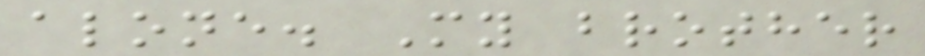alone. My brother
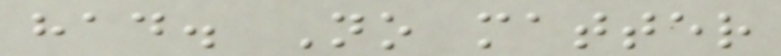had. No matter
